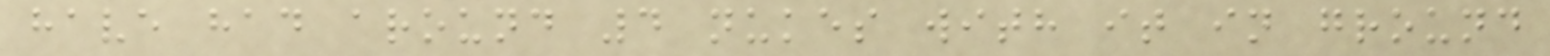have had around 4 nukes with it in ground
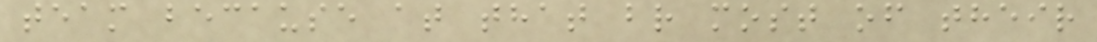team because at that br most of their
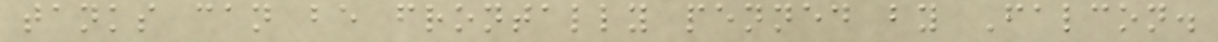tanks can be frontally penned by Falcon.
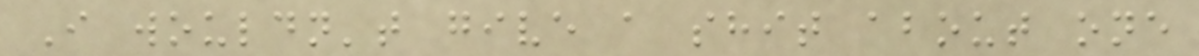I wouldn't give a shit about one
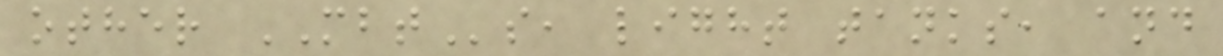other MBTs, light tanks, and
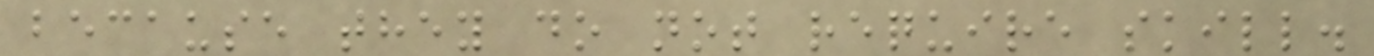because they do not require skill.
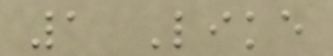1 Like
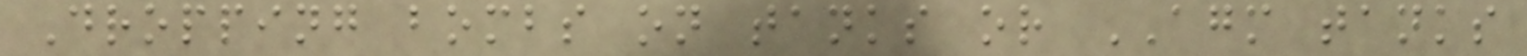Dropping bombs on tanks or AGM tanks
